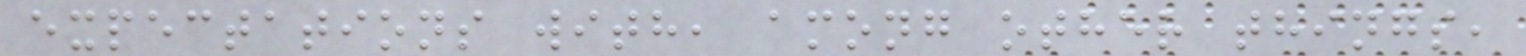expectations with, among other things,
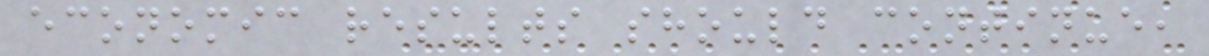economic results should continue,
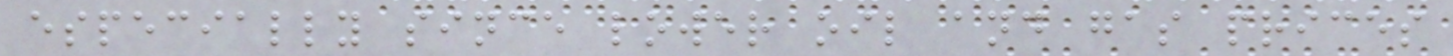especially since lower oil and gas prices
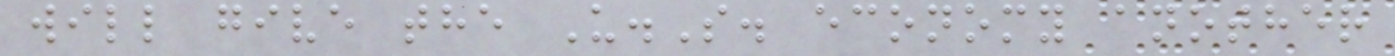will give the U.S. economy another
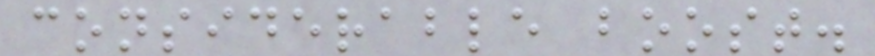considerable boost.
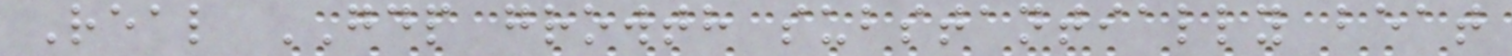Real GDP growth substantially beat
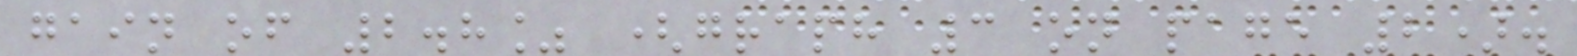gain of 2.8% (graph 3 on page 2).
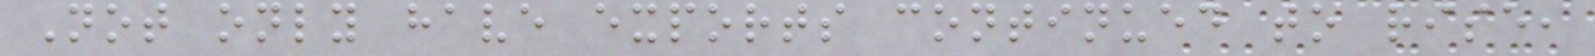Not only have exports continued to rise,
